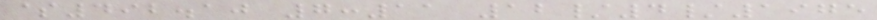$492.10 7:11 12/4/1975
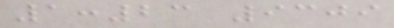1:23 9309
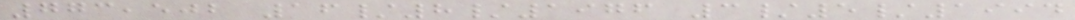773,502 16/8/1976 3/5/1994
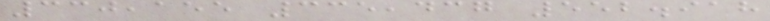330,155 335,437 552.918
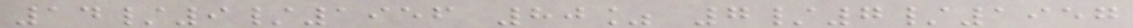14/9/1956 80% 7/7/1957
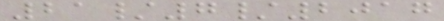21/7/2017
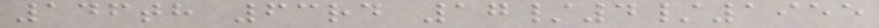146th 63rd 17/4/1955
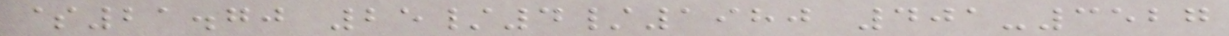$21.70 25/4/1980 401-3527
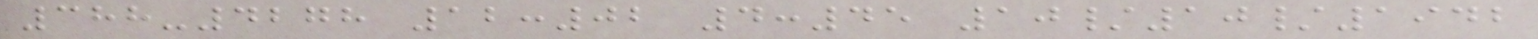388-4278 12:02 4:45 10/10/1942
